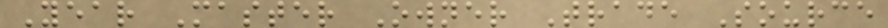Year Master Owner Trade Source
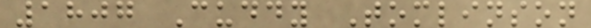1807 Cuddy Tomlinson
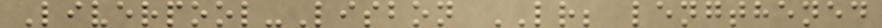Liverpool-Lisbon LR; lengthened
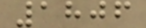1806
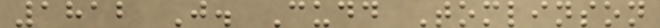1812 J. Cudd Tomlinson
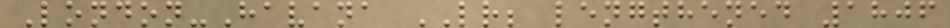London-Havana LR; lengthened 1806
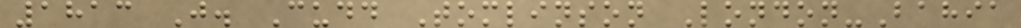1813 J. Cudd Tomlinson London-Bahia
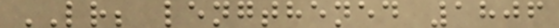LR; lengthened 1806
